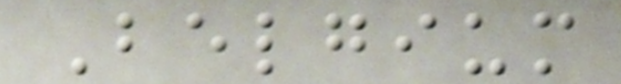Belgium
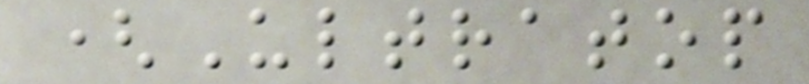(Ultratop
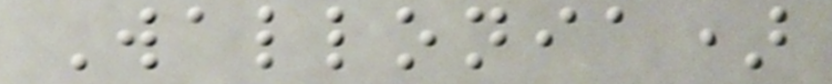Wallonia)
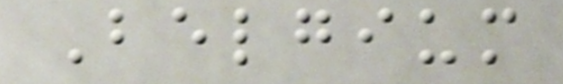Belgium
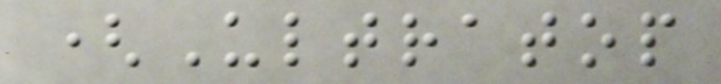(Ultratop
